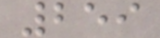259
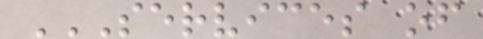SERVICES OF
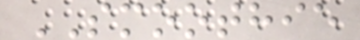SMOOTHIE
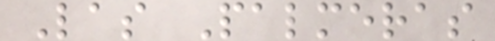Las Palmeras
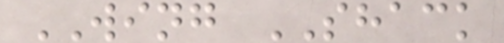WING SHACK
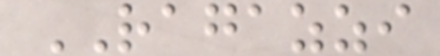RAGAZZI
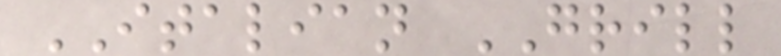ITALIAN GRILL
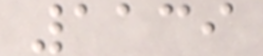1139
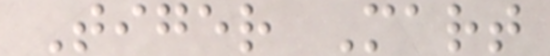Tiger Mart
